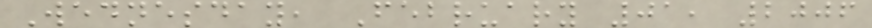Wednesday, February 01, 2006
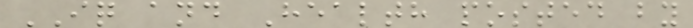IQ and Health posted by
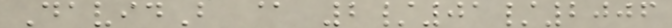DavidB @ 2/01/2006
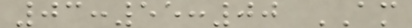03:55:00 AM
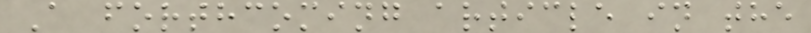A forthcoming article in the
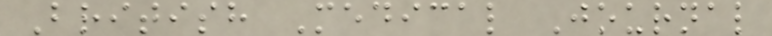British Medical Journal
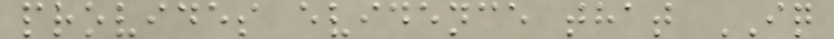provides evidence that IQ
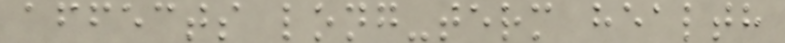affects long-term health
